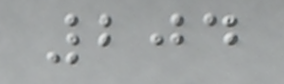204
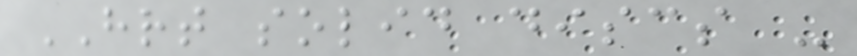HRT solid discs -
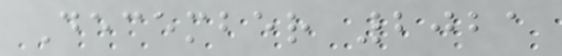December 2021
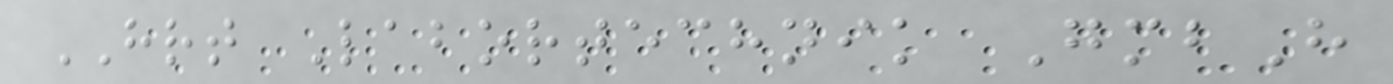HRT Labortechnik GmbH
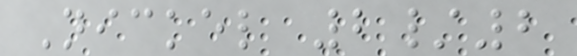Nickel 2/2
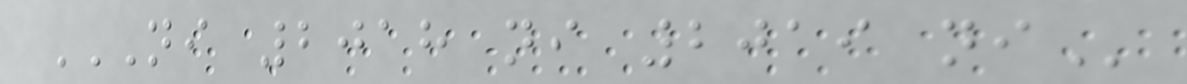NI 2018 NI 2019 NI
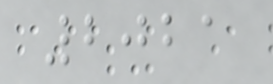2021
